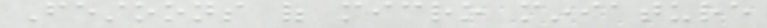Festoons of micro miniature
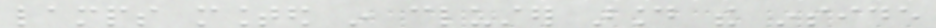lamps mounted in cluster around the inside
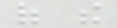of the
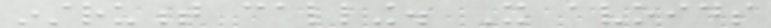instrument calling. It avoids
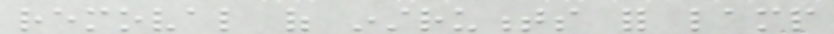removal of instruments for lamp
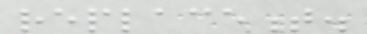replacement.
